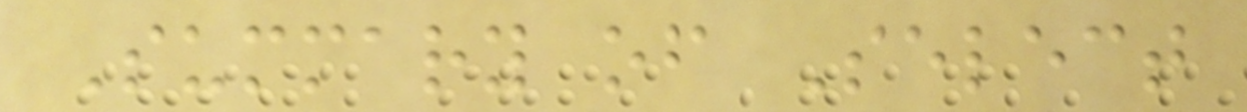Summary of Select
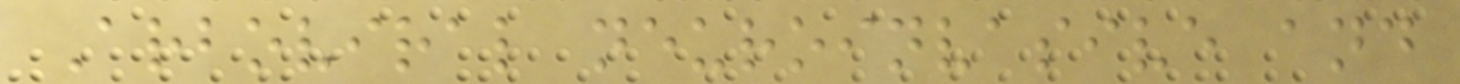Arboviral neuroinvasive and
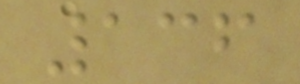136
